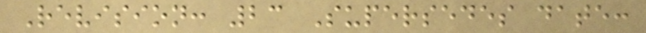Revision: 23 Supersedes date:
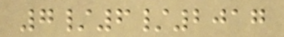7/6/2017
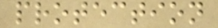protection
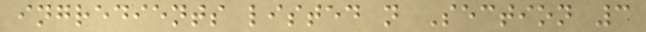ingredients listed n Section 3
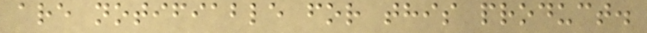are notifiable for this product.
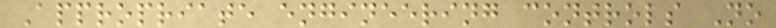Appropriate engineering controls No
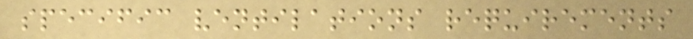specific ventilations requirements
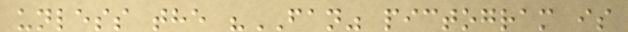unless the "FAN" pictogram is
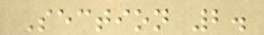Section 2.
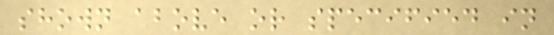shown above or specified in
